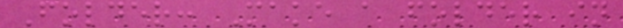Folder: Make a folder in
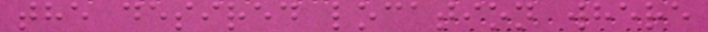the desired location where
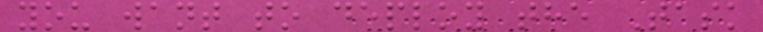you want to deploy the Task
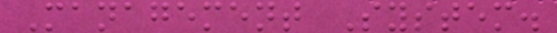Management System.
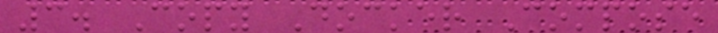3. Copy Docker Compose
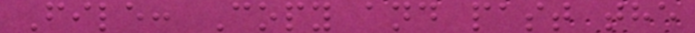File: Copy and past the
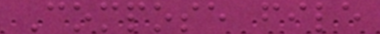Compose file
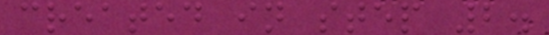created in step 2.
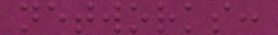networks:
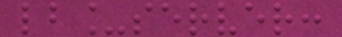lb_server:
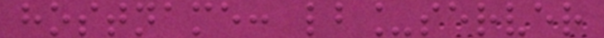hostname: lb_server
